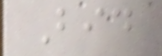Bid
